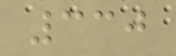330
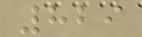829
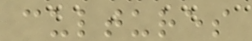cultures
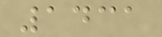1431
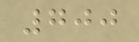700
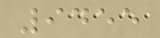9455
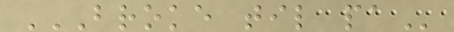BROKE TIL PA
